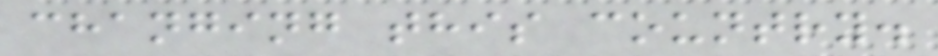changing this country.
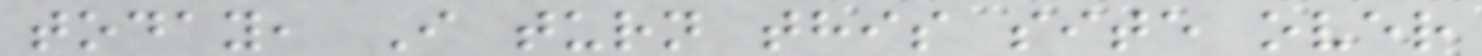today, I turn this site over
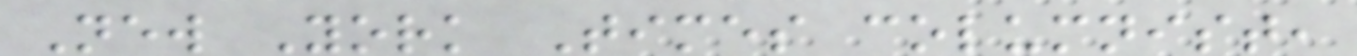New York Times columnist,
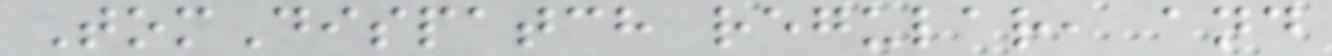TomDispatch regular, and
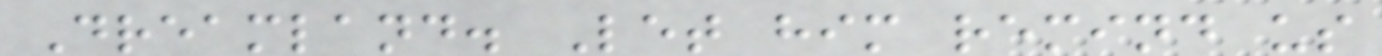Dreamland. Let him remind us
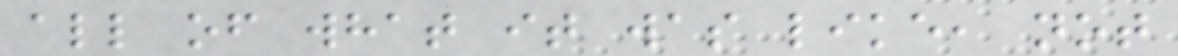all of what it was like, not
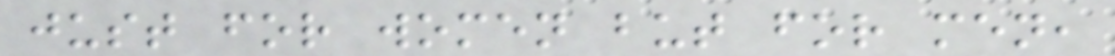just for women but for men,
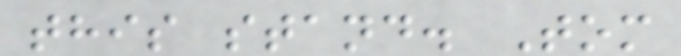this stand. Tom
